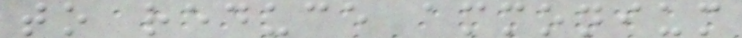to reduce ammonium
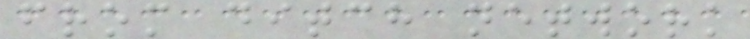from ditch network
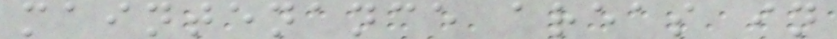maintenance areas in
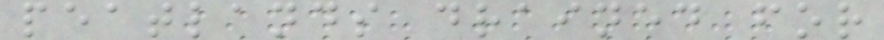peatlands drained for
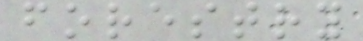forestry
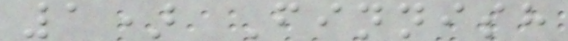1) Finnish
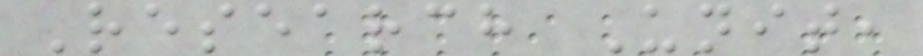Research Unit,
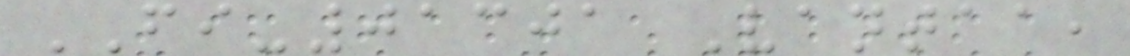FI-01301 Vantaa,
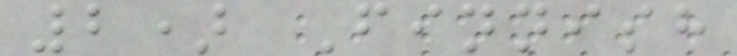2) Finnish
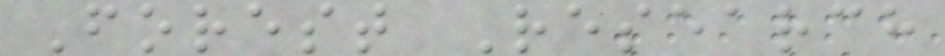Forest Research
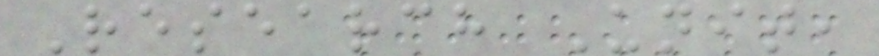Research Unit,
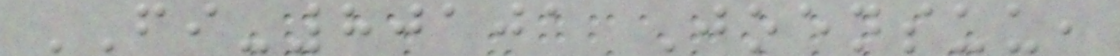FI-80101 Joensuu,
